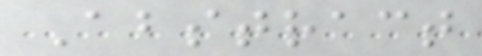Abstract
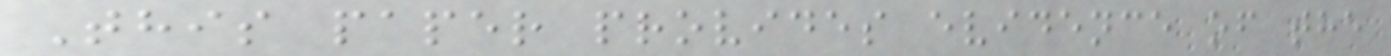This paper provides evidence of the
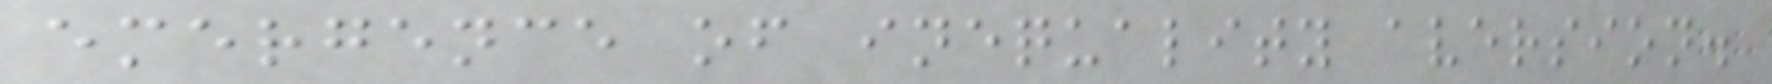emergence of inequality aversion.
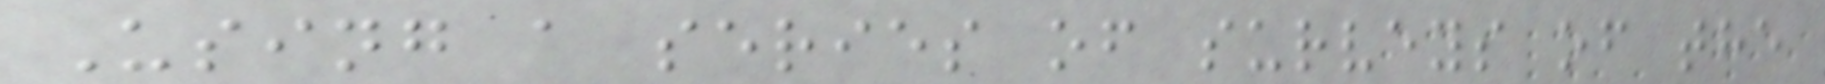Using a series of surveys of the
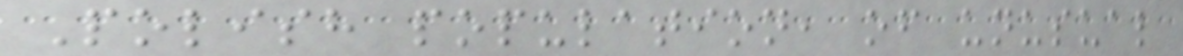Polish population, of unusual
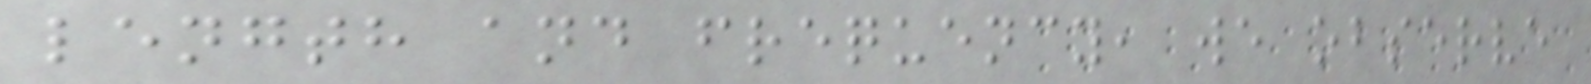length and frequency, we observe
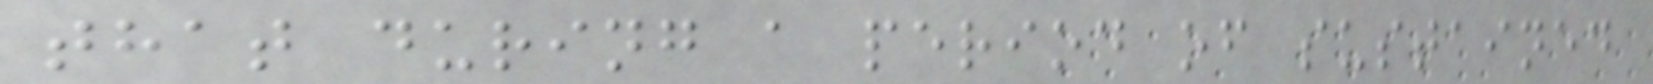that during a period of sustained
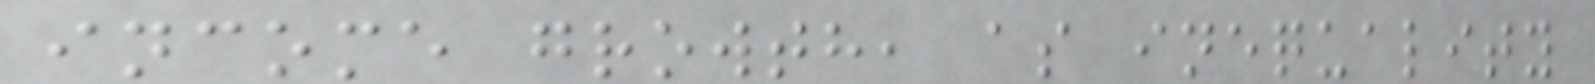income growth, as inequality
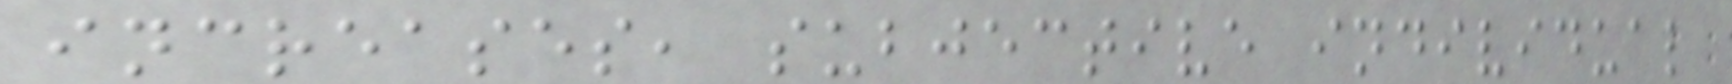increases, subjective individual
